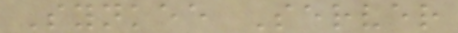Synkee Server
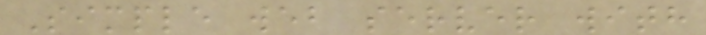Simple web server with
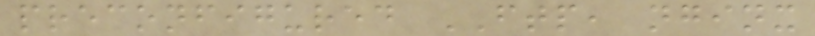preconfigured FTP, nginx
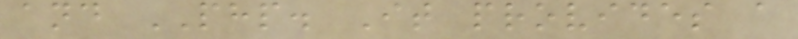and PHP. It provides a
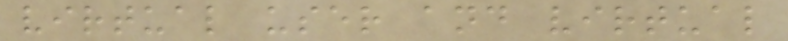virtual user and virtual
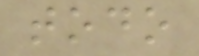todo
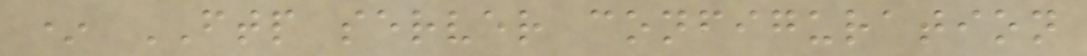* FTP server configuration
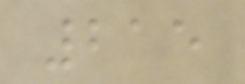215
